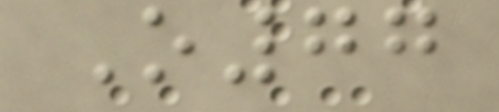O77
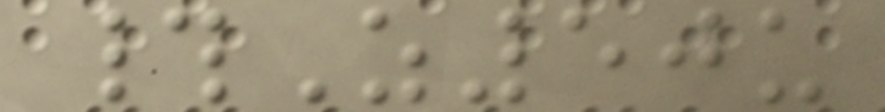#Z50u
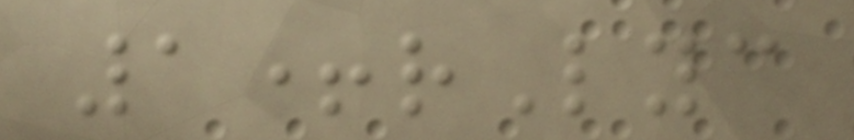1+rLyc
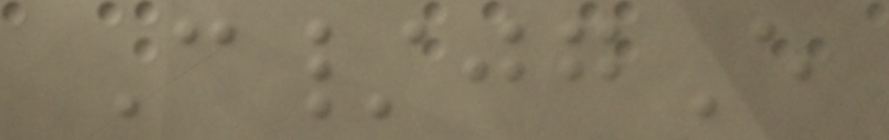C/jgE
